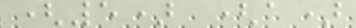(5) (a)
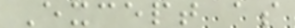Except as
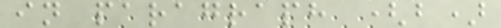in paragraph (b)
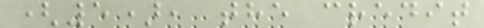(5), the credit
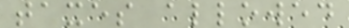taxes allowed
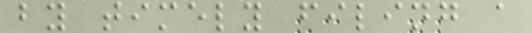by timely filing a
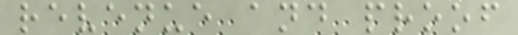revenue and proof
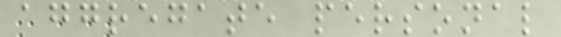aggregate personal
